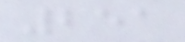251
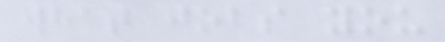what jobs you
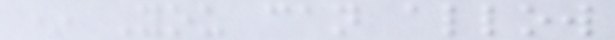* You can allow
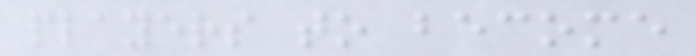players to become
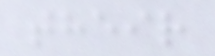their
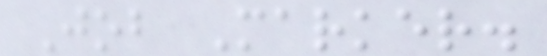Job Marker.
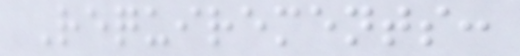Requirements:
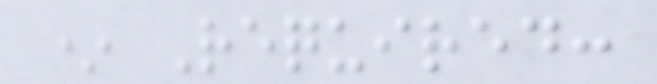* Required:
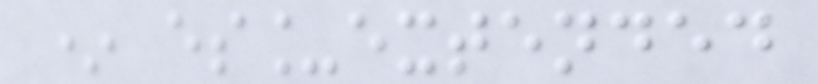* es_extended
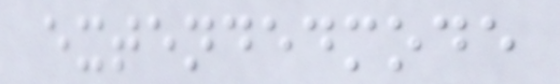extendedmode
